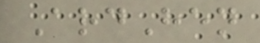ArdHen
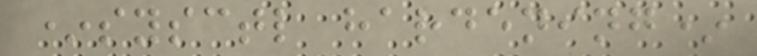*sysctl hardening*
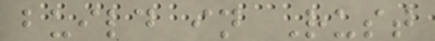build in Rust
